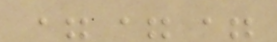===
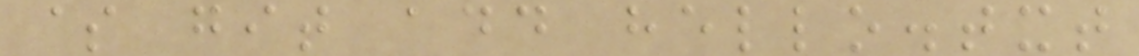$ git add hello.txt
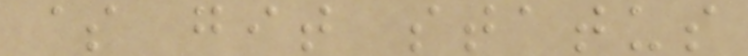$ git status
